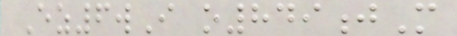Ez6wI o849jM
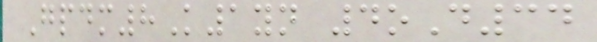Gpdm8K1yn 4oD34
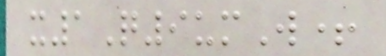x1Q9umW+
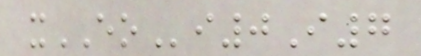xEOi0I7
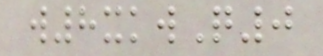w8xkwQ0
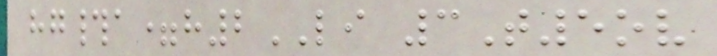hg#a=h2LI 3T5ov
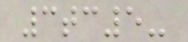3tc5-
